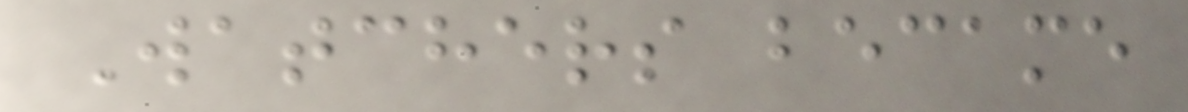Watchers became
